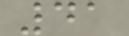41
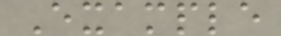Example
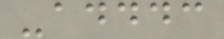-adddc
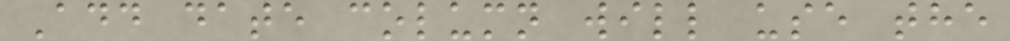Add date column will use the
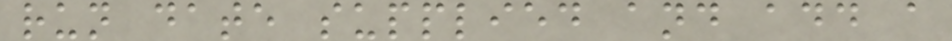run date supplied and add a
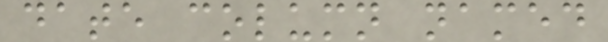date column named
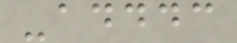-adddc
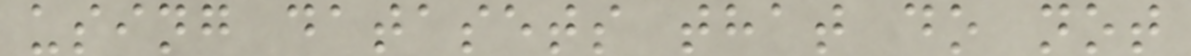using datasets that do not
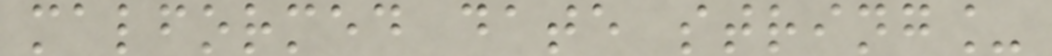malformed date string_
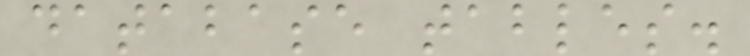database tables.
